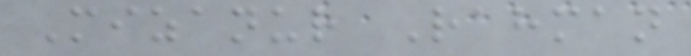Mizanur Rahman
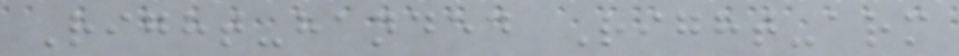Right-handed Right-arm
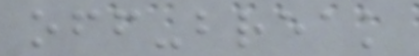off-break
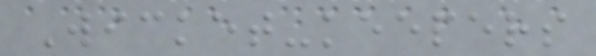Wicket-keepers
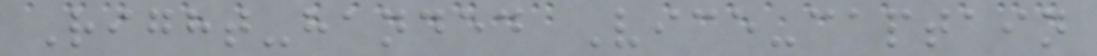Right-handed Vice-captain
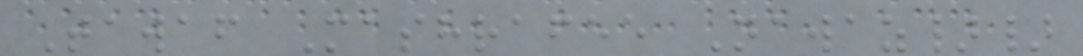Tawaf Mashrafee Nawaz}}
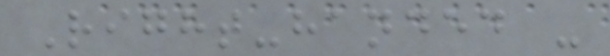Right-handed -
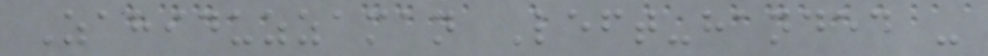Zahiduzzaman Left-handed -
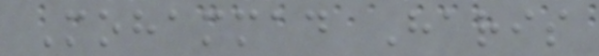Mohammad Haris
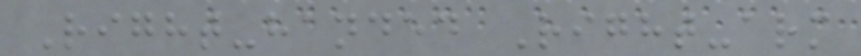Right-handed Right-arm
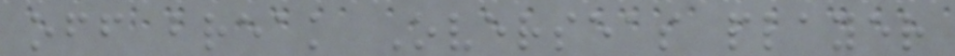off break Overseas player
